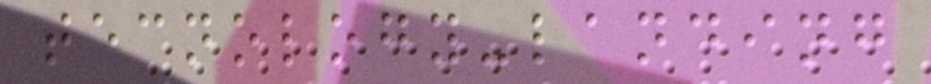tecnology-landing
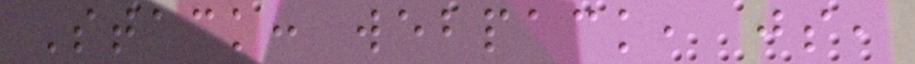Stack: webpack, js,
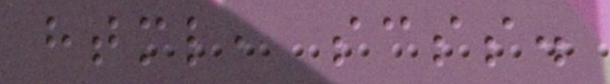html, scss.
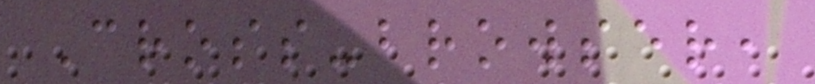Cross-browser,
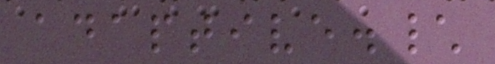adaptive.\
